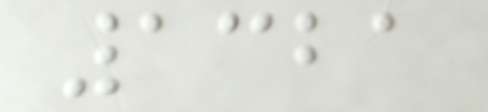1321
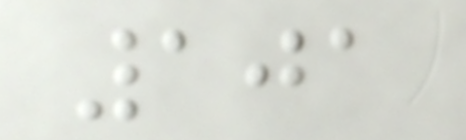101
